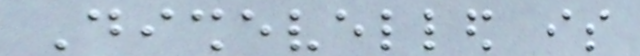Dishevelled is
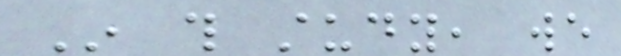In this study, we
